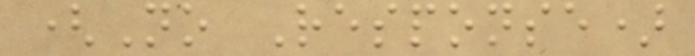(No Response)
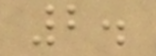2.
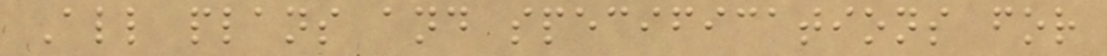All plans and specifications for
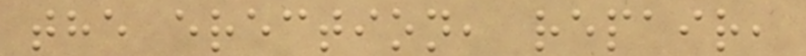the erection, repair,
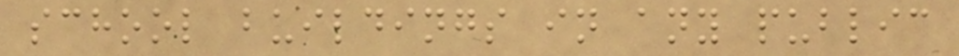school buildings in any public
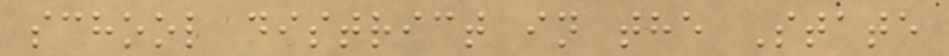school district in the State
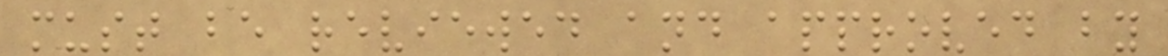must be reviewed and approved by
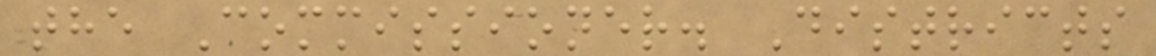the Commissioner. Districts
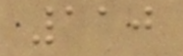110
